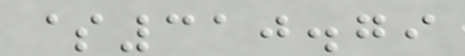$310.79
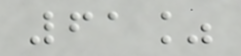61%
